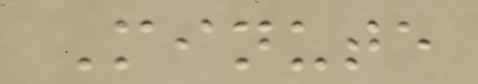Minute
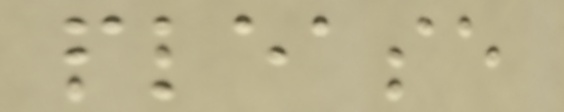please
